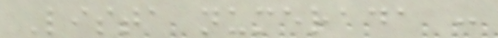Lista numerada :
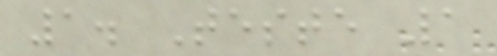1. Teste 1
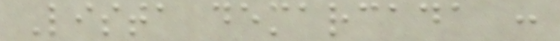Lista demarcada :
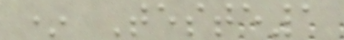* Teste1
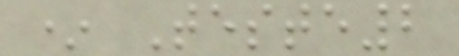* Teste2
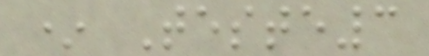* Teste3
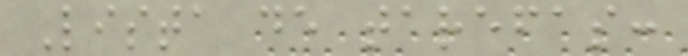Lista de tarefas:
